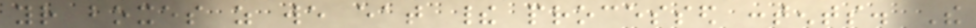your boxes as we eat their processed contents. The
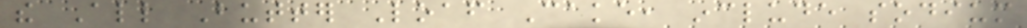the All Butter Loaf Cake, include sodium
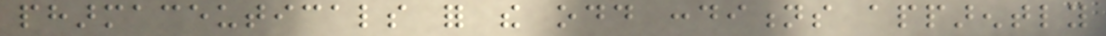pharmaceuticals for the odd conditions apparently
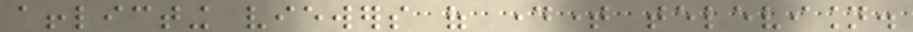afflicting viewers of daytime television.
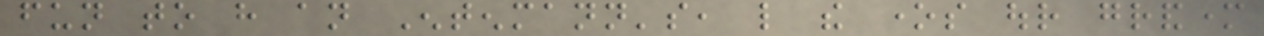fun to have an Entenmann's, like the ones our grandmother
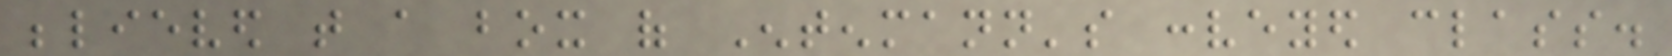believed that a box of Entenmann's conveyed class.
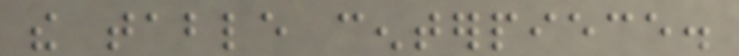the table centerpiece.
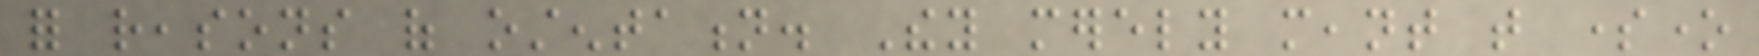for reasons of ostentation. They merely meant that someone
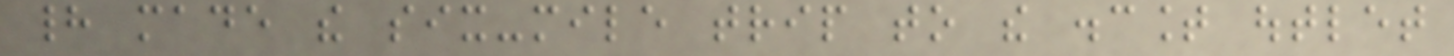had made the six-mile trip to the discount outlet
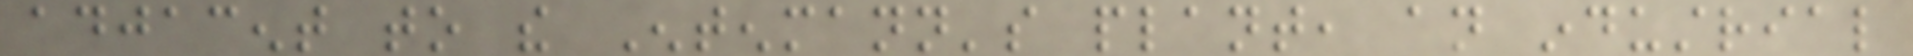adjacent to the Entenmann's plant, an industrial
